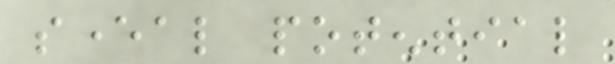several potential
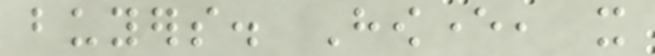buyers. However, it
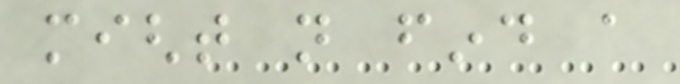might not find a
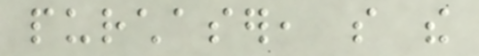purchaser, so the
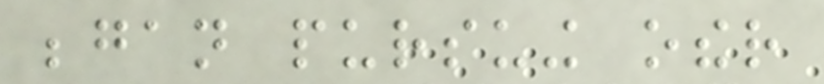began pursuing other
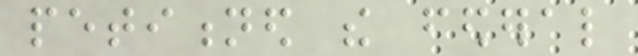petitioned the federal
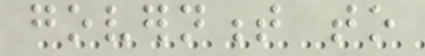government to
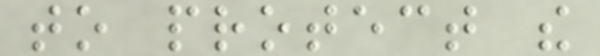to protect the
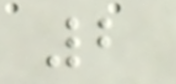2
